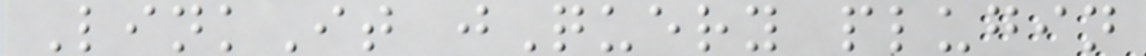LinkIt jQuery plugin
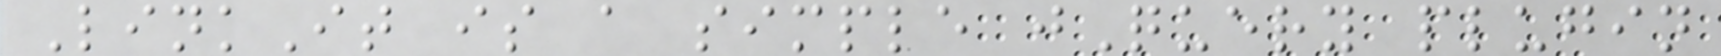LinkIt is a simple jQuery plugin
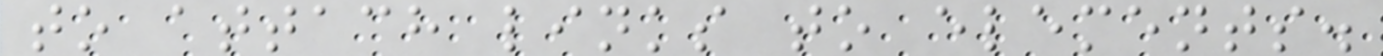to attach links to elements.
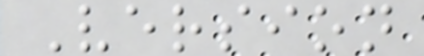Version
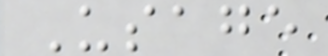Usage
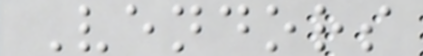Vendors
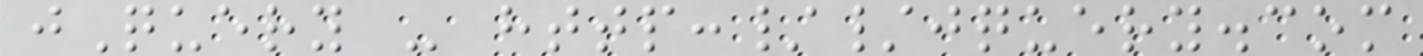jQuery - http://jquery.com
